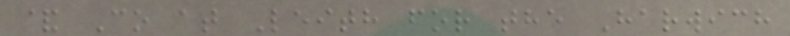& Co at Leith for the Harwich
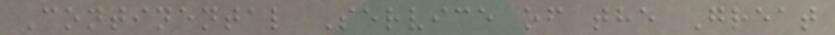Continental Service of the Great
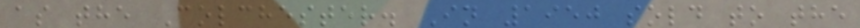as the Colchester. In 1950 sold to the
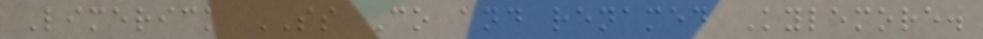Limerick SS Co and renamed Kylemore.
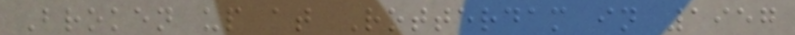Broken up at Rotterdam in 1957
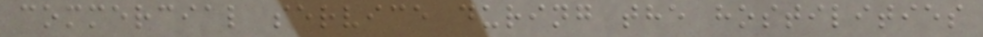commercial service during the hostilities
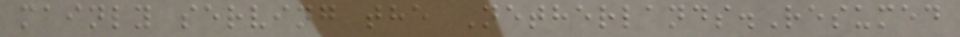mainly serving the Netherlands.Resumed
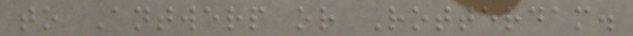to Antwerp or Rotterdam.
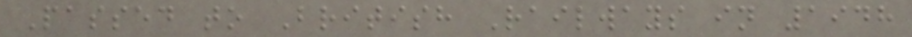Passed to British Railways in 1948
